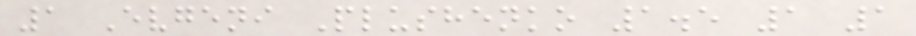1 Evgeni Plushenko 1.5 1 1
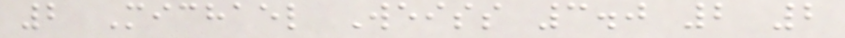2 Michael Weiss 3.0 2 2
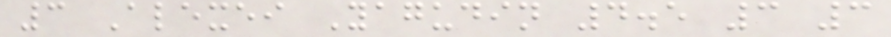3 Alexei Yagudin 4.5 3 3
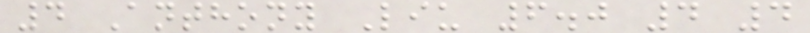4 Anthony Liu 6.0 4 4
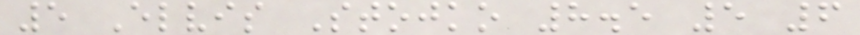5 Elvis Stojko 8.5 5 6
